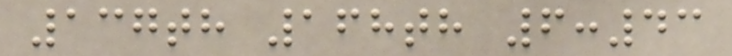137th 168th 6:43
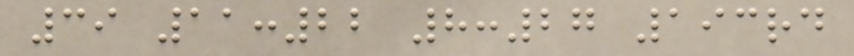39 11:22 8:27 193rd
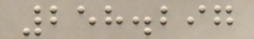258.297
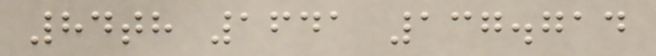84th 1641 137.714
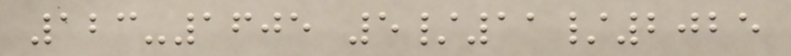123-1605 5/11/2025
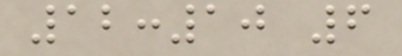12:10 6
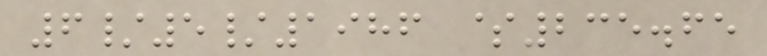6/5/1986 $235.65
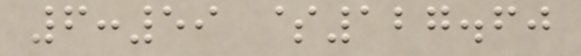6:59 $127.60
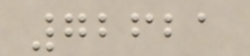72621
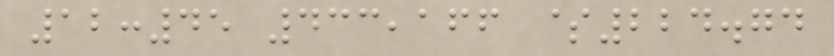12:45 433,166 $224.74
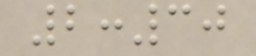2:30
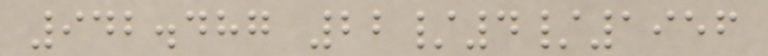942.487 22/4/1956
